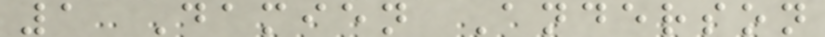1 Damien Anderson
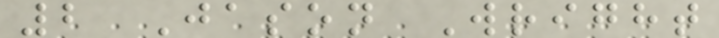2 Jason Wright
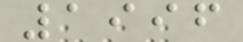1996
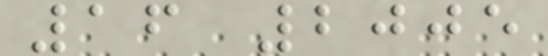16 2005
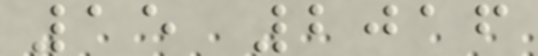15 2016
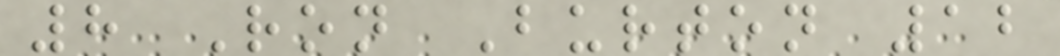8 Ron Burton 12
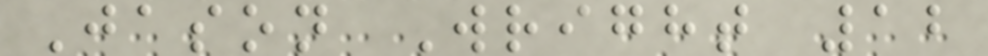Jason Wright 12
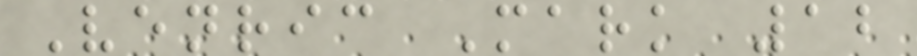Venric Mark 12
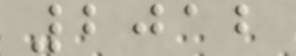2012
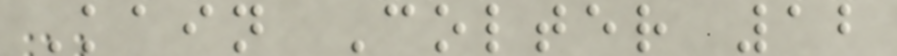Kain Colter 12
